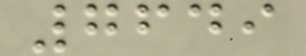7649
